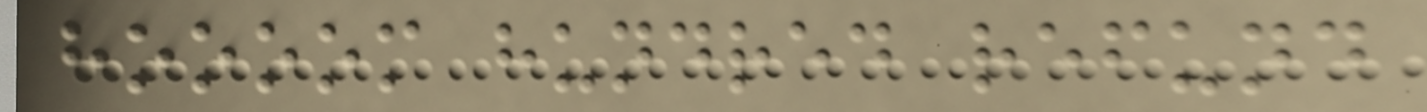hoooom hundred refund
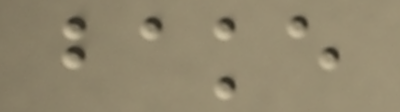bake
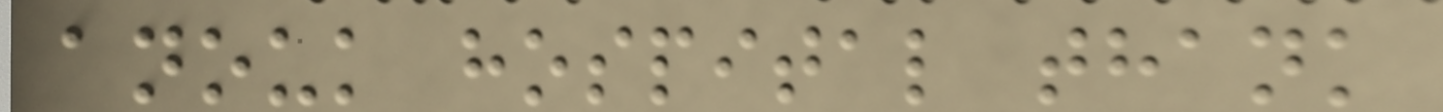anouk hospital thank
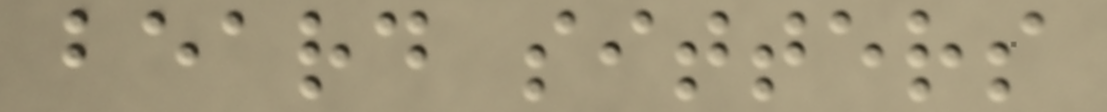beard sitters
